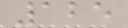125
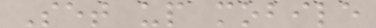Set up mobile
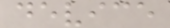device
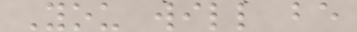You will be
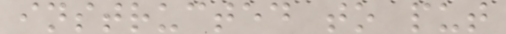instructed to put
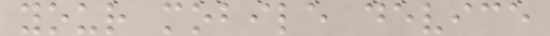your mobile device
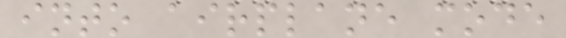into airplane mode
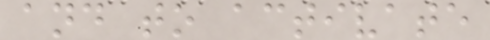and to activate
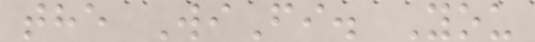the WiFi. You
